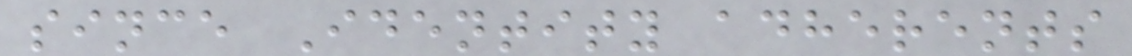since Identity adherents
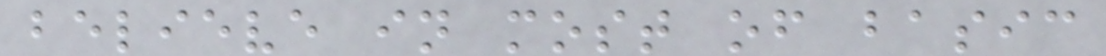believe in most of basic
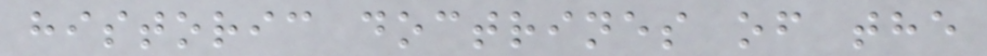historic doctrines of the
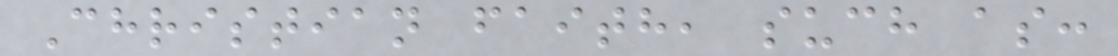Christian faith, such as:
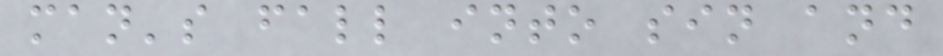man's fall into sin and
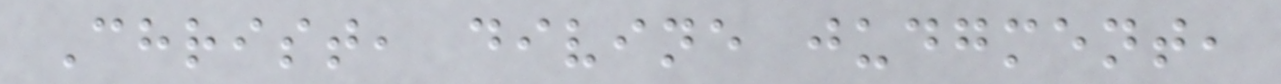Christ, divine judgment,
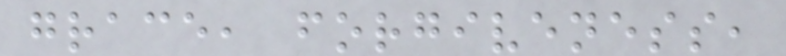grace, forgiveness,
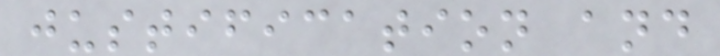justification and
